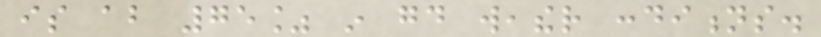is about 75% in good weather conditions.
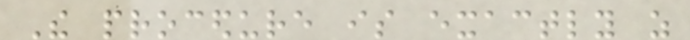The procedure is exactly as
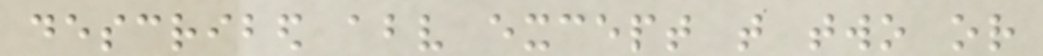described above except that two or
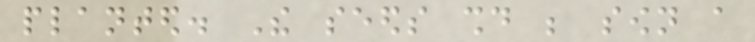planted. The seeds should be sown a
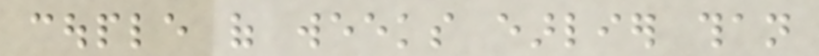couple of weeks earlier than
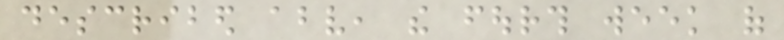described above, the fourth week of
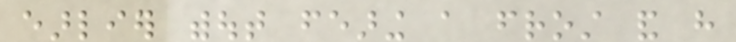earlier without fearing a frost and have
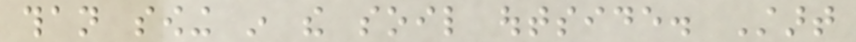than sowing in the soil outside. Start
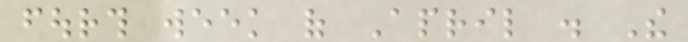fourth week of April . The
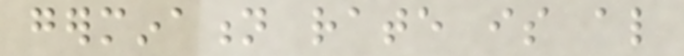germination rate is also
